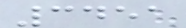3451
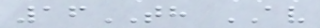16TH AV
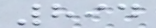894
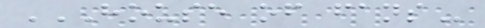HOUSE OF FANS
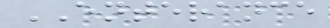ENTERANCE
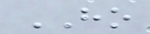HO
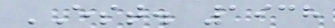EST. 1938
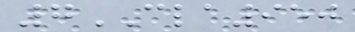7CLA950
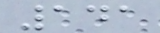141
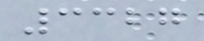3327
